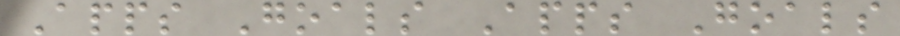Apps Goals Apps Goals
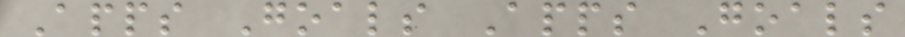Apps Goals Apps Goals
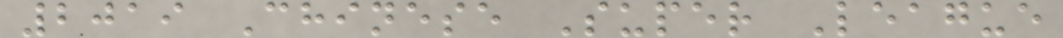2019 Chinese Super League
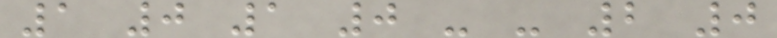1 0 1 0 - - 2 0
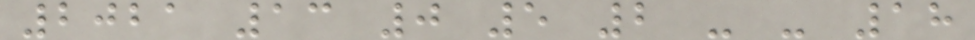2021 13 0 5 2 - - 18
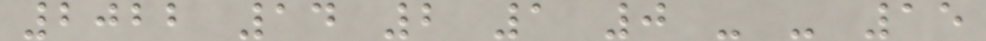2022 14 2 1 0 - - 15
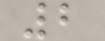2
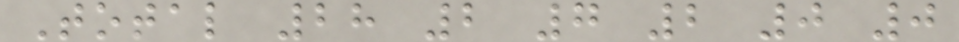Total 28 2 7 2 0 0
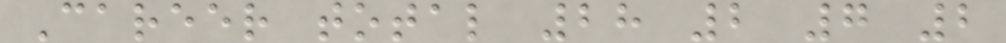Career total 28 2 7 2
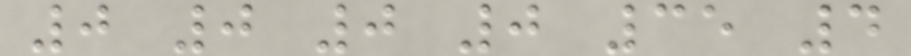0 0 0 0 35 4
